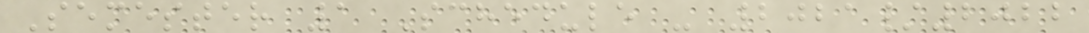Semester 1 Schedule - 2021/2022
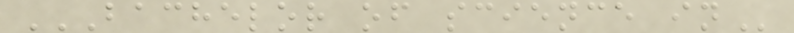BACHELOR OF SCIENCE IN
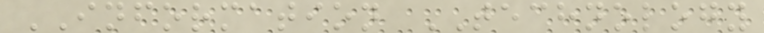INFORMATION TECHNOLOGY
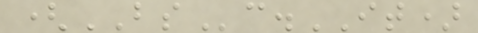(BSc.IT)
